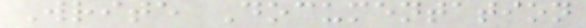Write Documentation
